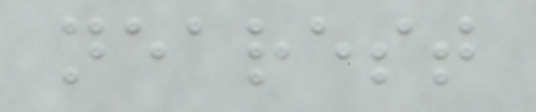nearest
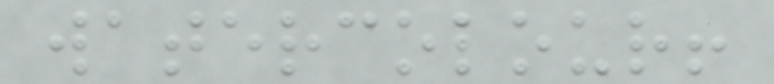watercolour!
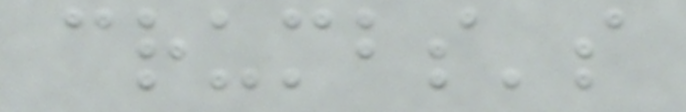crumbs's
